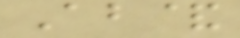Ab&
